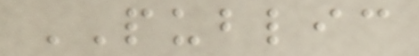PUBLIC
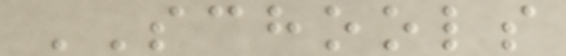SCHOOLS
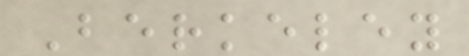Berkeley
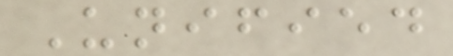Unified
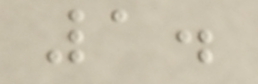1.
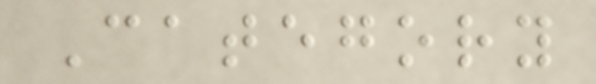Category
